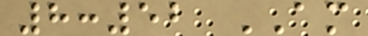8:52 AM
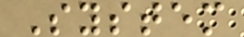System
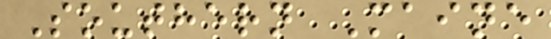Southern Maine
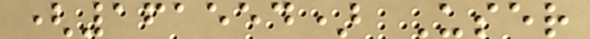(161554) User
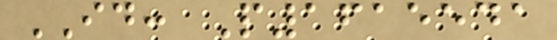ID: P1615541
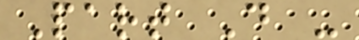Part D -
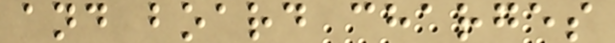and board charges
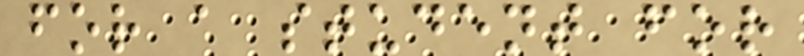for a student for
